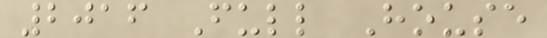2016 Full House
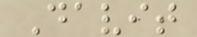Davit
